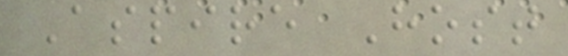Aspire Host
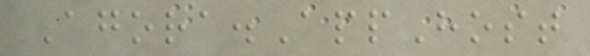Agora.AppHost
